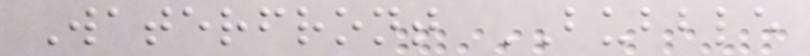Waterfront BUBBLE
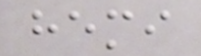hemi
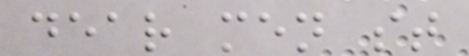dear men st
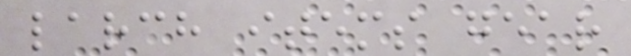larch items gear
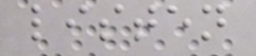listen
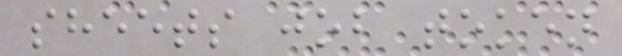sheets job token
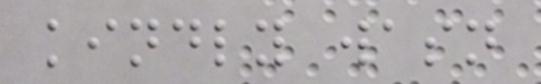kindly wasn
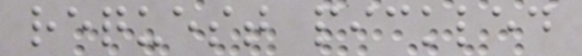request pickled
